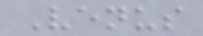Venus
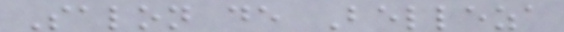Salon de Belleza
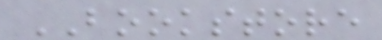BOOKSTORE
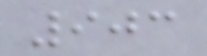903
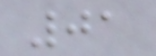01
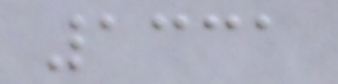1331
